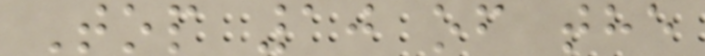Top 10 of the
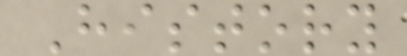History
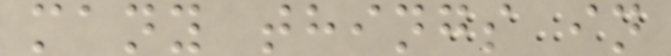many things in
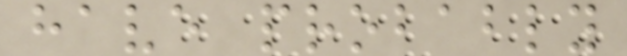have probably
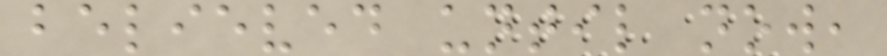believed until now,
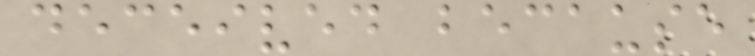deceived because
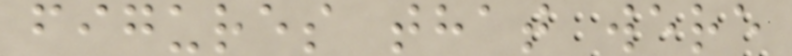figures that were
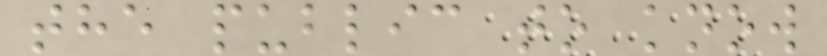the public to know
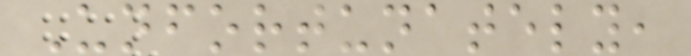Unfortunately,
